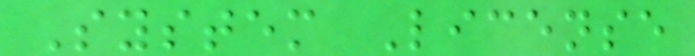System License
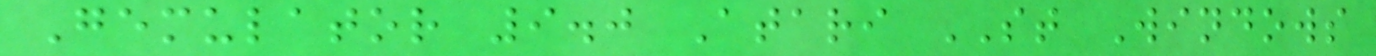Gemulator 9.0 Atari ST Windows
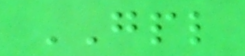GPL
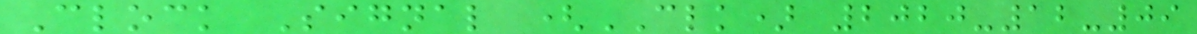Clock Signal (CLK) 2020-12-09
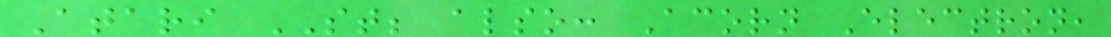Atari ST; also: Acorn Electron,
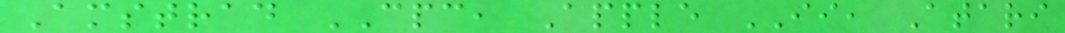Amstrad CPC, Apple II, Atari
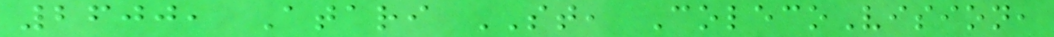2600, Atari ST, ColecoVision,
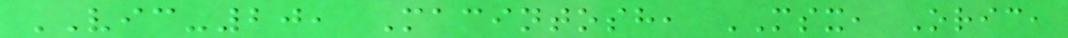VIC-20, Macintosh, MSX, Oric,
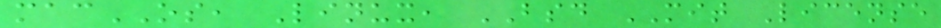macOS, Linux, BSD MIT License
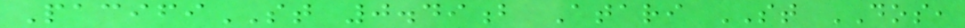PacifiST 0.49b Atari ST DOS,
